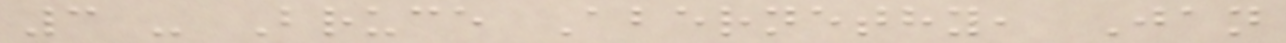3 - Bruce Abernethy, Jan
